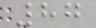87
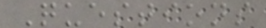Questions
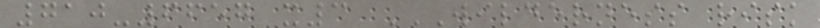710-6657 x3 WILDERNESS RISK
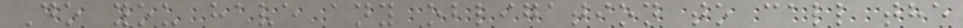Do you have any obligation to call the
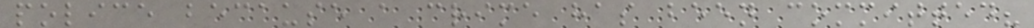police because a crime has been committed?
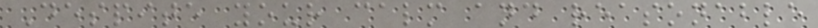Despite your calm and reasonable
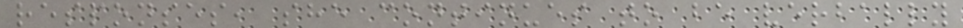responses, she continues to be verbally
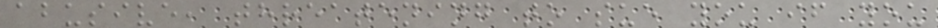abusive, threatening to sue you if you
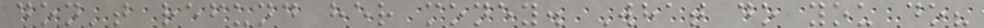don't refund her money. What do you do?
